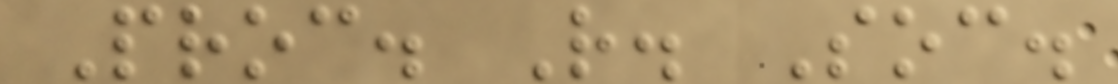Proc. R. Soc.
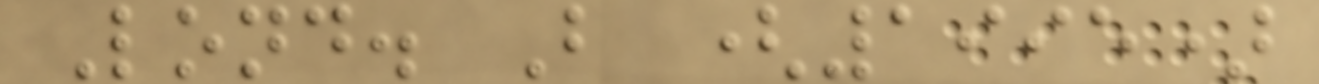Lond. B (1995)
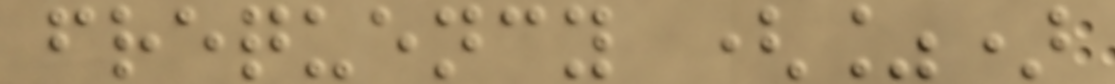frequency (%)
